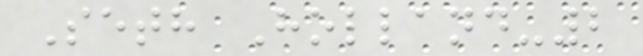Seth Holland-2
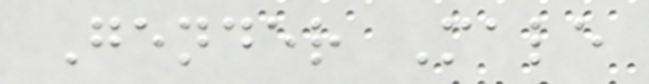Gender Male
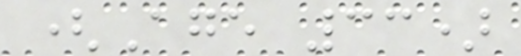(Age 33)
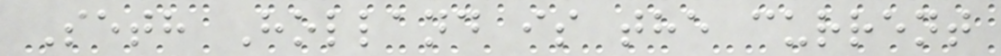Seth Holland is the current
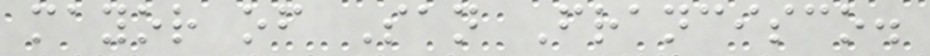mayor of San Francisco.
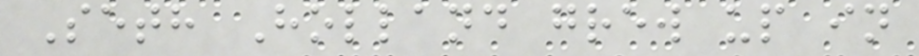Seth Holland grew up in
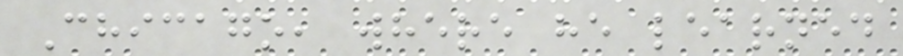Chicago, where he learned
